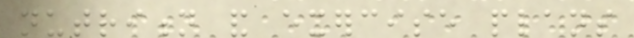nutrition and exercise plans
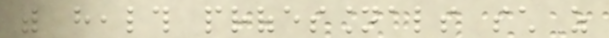with health professionals such as
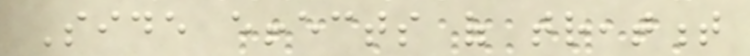Side effects of treatment
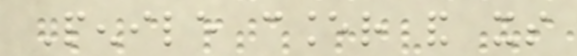Penile cancer and its
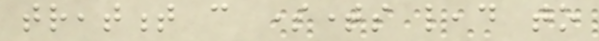treatment can sometimes lead to
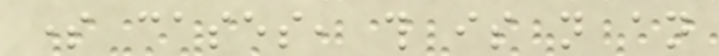some cases, this is not an
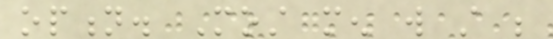option. Most men will still be
